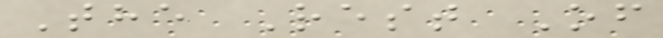The Rest Of
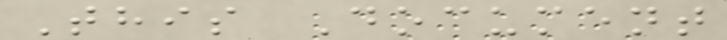This Document
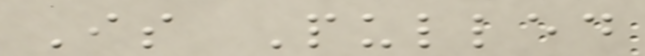Is Pulled
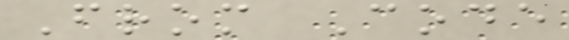From Code
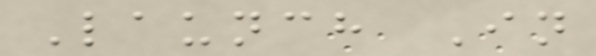Launch In
